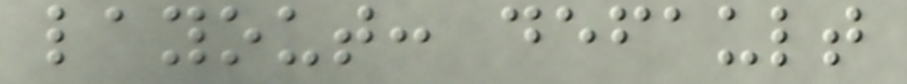layout: default
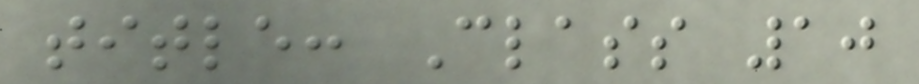title: Class 10
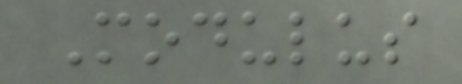Modulus
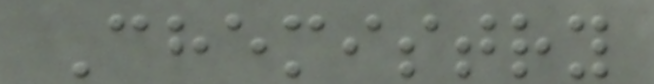Chemistry
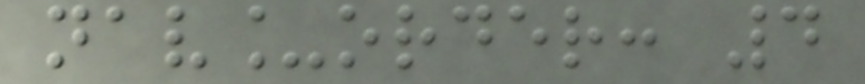nav_order: 4
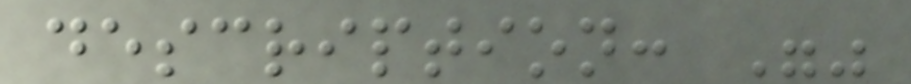description: ""
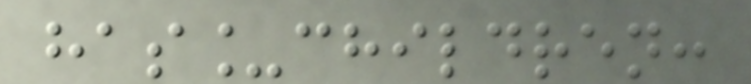has_children:
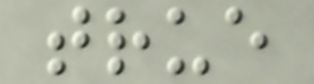true
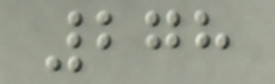278
